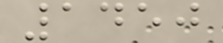1450
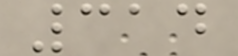314
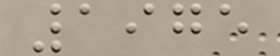1975
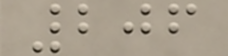206
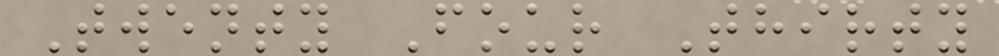Twenty Four Thirty
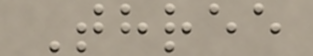Three
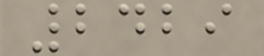2429
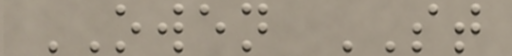OWEN ST
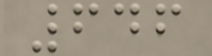646
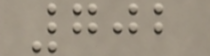702
